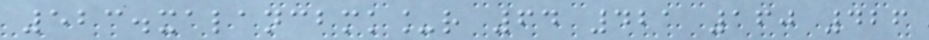523.xalancbmk_r 64 421 160 426
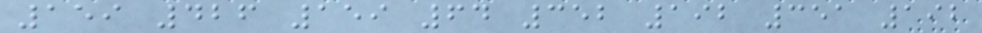159 426 159 64 352 192 351 192
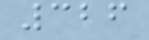326
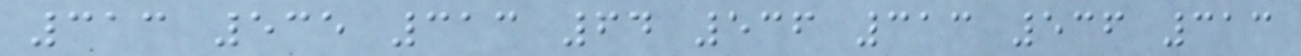313 535 313 64 536 313 536 313
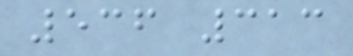536 313
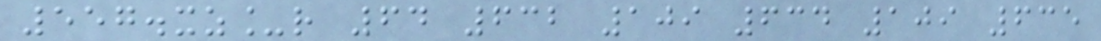557.xz_r 64 632 109 634 109 635
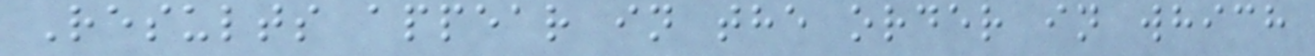Results appear in the order in which
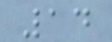14
